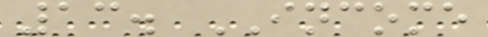13. INCOME
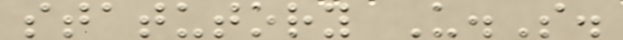statutory U.S.
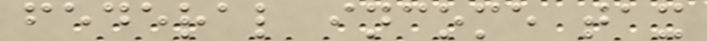federal income tax
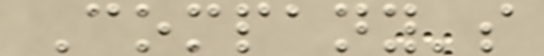Company's
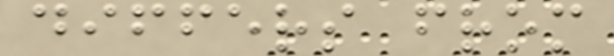differs from
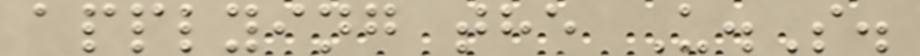applying the U.S.
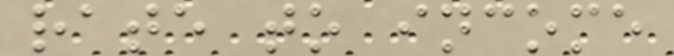rate to income
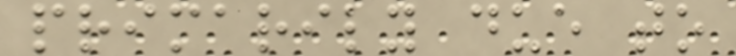primarily due to
